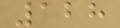128
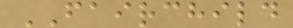FAIRCHILD
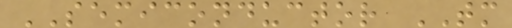SEMICONDUCTOR TM
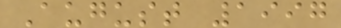August 1997
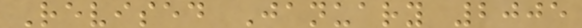Revised January 2005
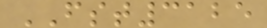FST3125
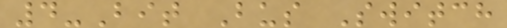4-Bit Bus Switch
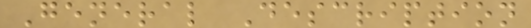General Description
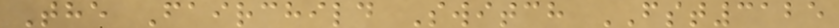The Fairchild Switch FST3125
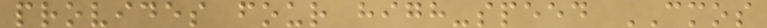provides four high-speed CMOS
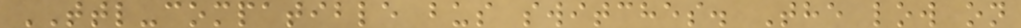TTL-compatible bus switches. The low on
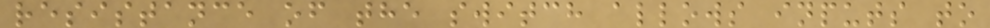resistance of the switch allows inputs to
